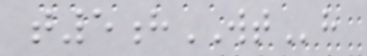t5hWTh
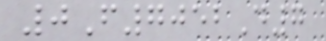0F7052D7
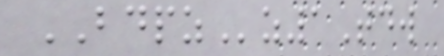BDPZz1Tdw
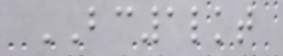BC1lkt
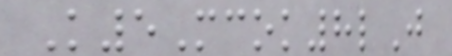K5Mcok8lJ
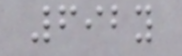692y
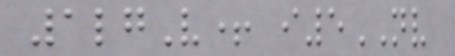1lgV+ i5NV
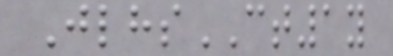JlhsCT1y
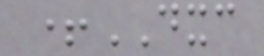+DXC
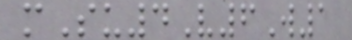mSu4V6W1
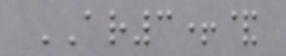AR3+&
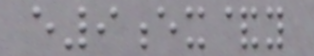e9ex&y
